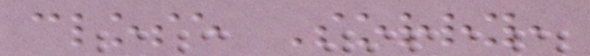close Sorry,
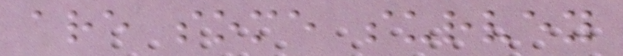are some survey
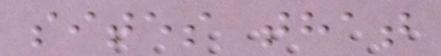sites that
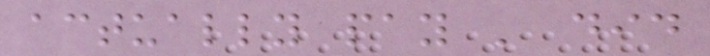actually pay ' did
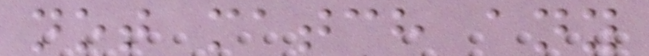not match any
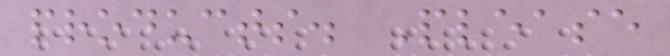products. Please
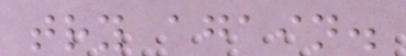try again.
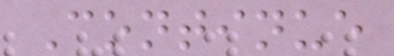Continue
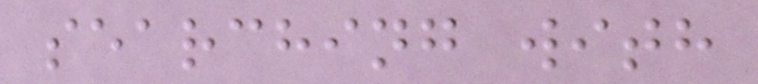searching with
